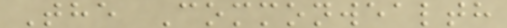The Commonwealth
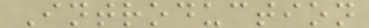Introduction
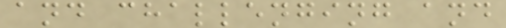and challenging and
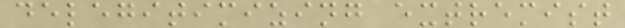delegitimizing extremist
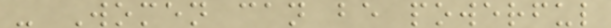- Women can be powerful
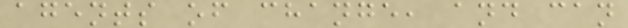agents of change, and can
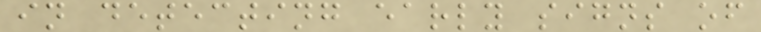in detecting early signs of
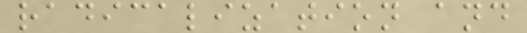radicalization and
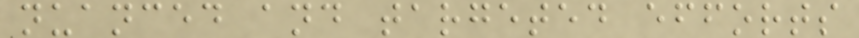nuanced and targeted efforts
